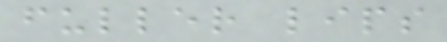fuller lips
